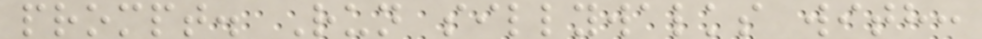prompt. Run sillywalks with:
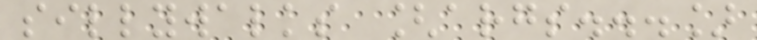sillywalks [args...]
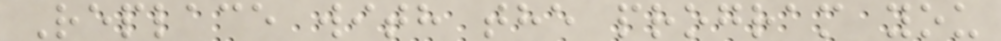Replace with the program you
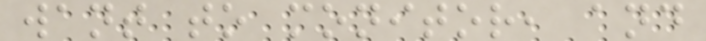want to monitor, and
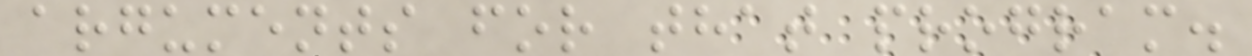arguments for that program.
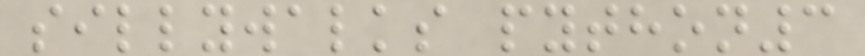sillywalks python3
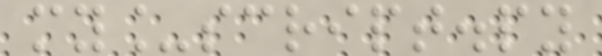my_script.py
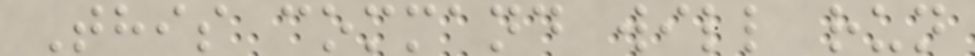This command will run
